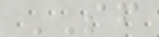SF
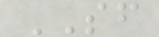SF
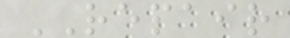REPAIR
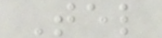Tel
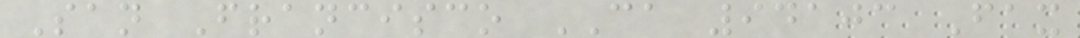San Francisco CA 94103 Fax
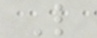L
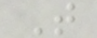T
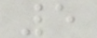5
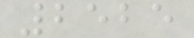2525
